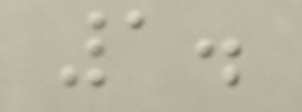1.
